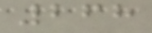268
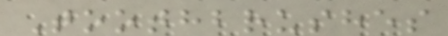Toothbrushes
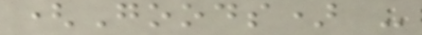(Goods) -
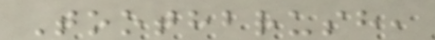Toothbrush,
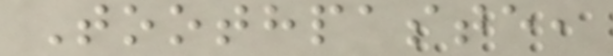Toothpaste,
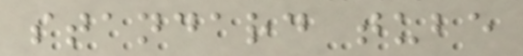standard tube
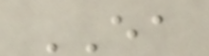EA
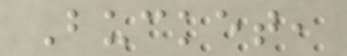Bucket,
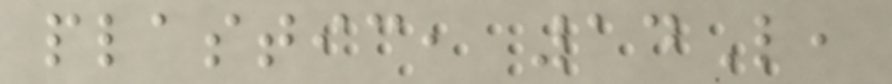plastic, 14L,
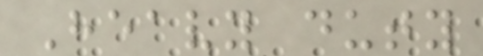Heavy duty
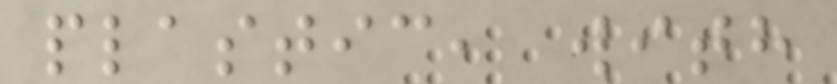plastic, with
